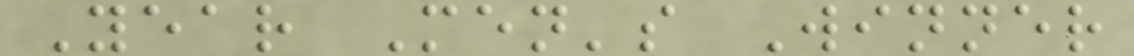Year Men's Winner
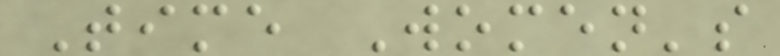Time Women's
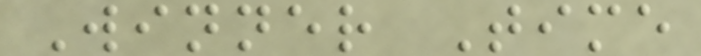Winner Time
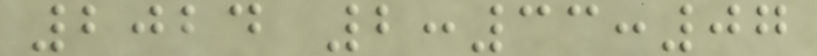2024 2:33:07
